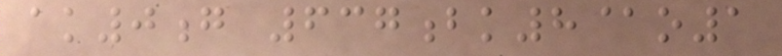ak0g 637bk8@o1
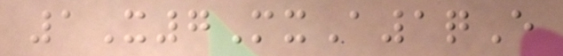1X7MxA1qE
